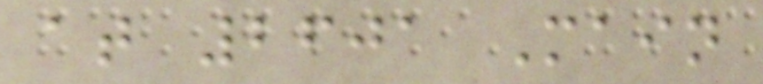at 2601 Main
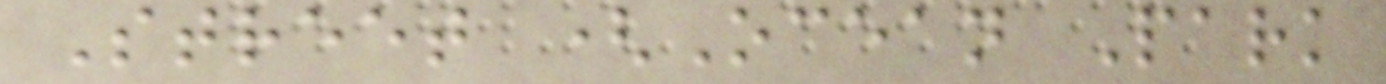Street (Ocean Park
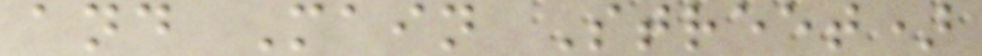and Main Street)
